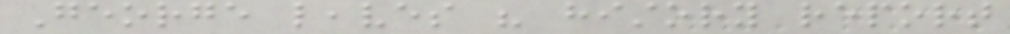George leaves his history report
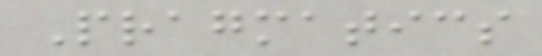Pragmatics
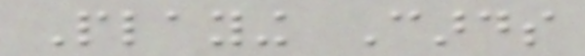Playing Cards
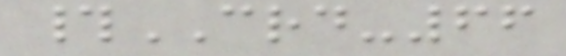#CRD-66
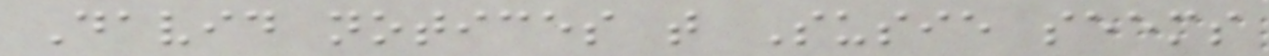David notices that Susie seems
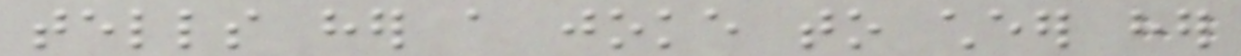tells her a joke to cheer her
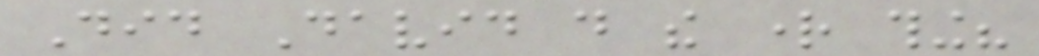Did David do the right thing?
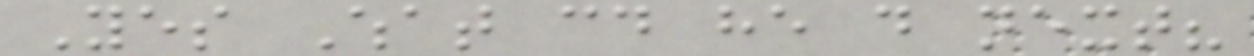Yes What could he do next?
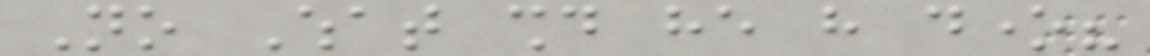No What should he have done?
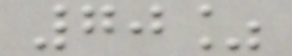70%
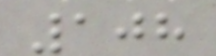108
